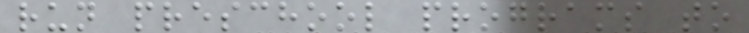run preschool programs to
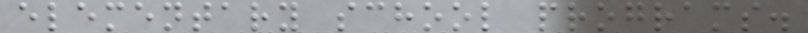elementary school programs.
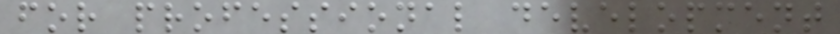for professional development
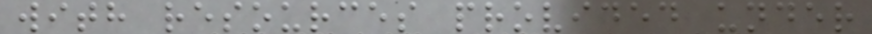with resources provided under
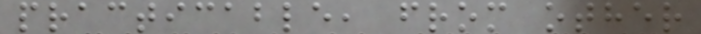practicable, from other
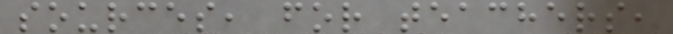sources, for teachers,
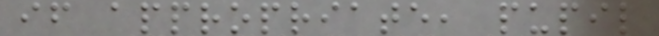if appropriate, pupil
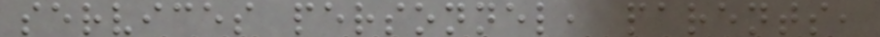services personnel, parents,
